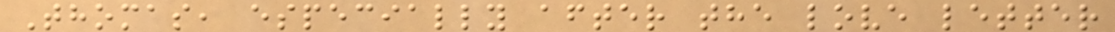Thomas, especially after the love letter
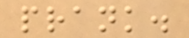prank.
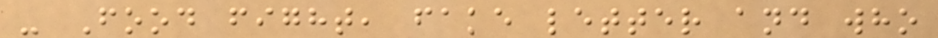- Food fight, fake letter and who
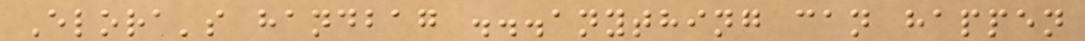Elora's handbag ...anything can happen
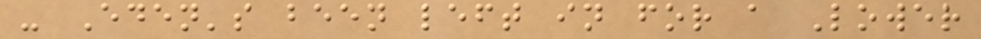- Eden's been left in for a Lower
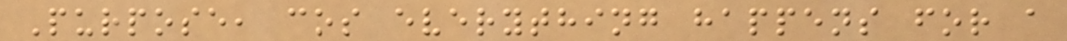Purpose, cos everything happens for a
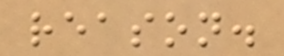reason.
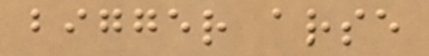bigger arse
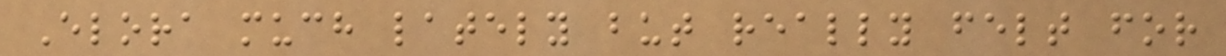Elora much lately but really felt for
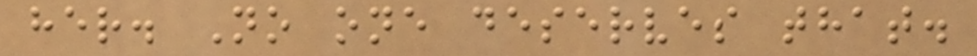her. No one deserves that.
